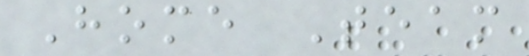Home Team
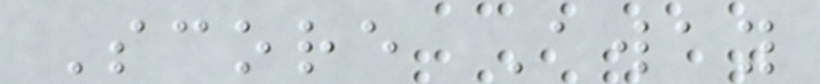Score Away
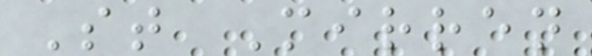St Mirren
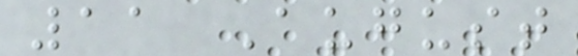11 August
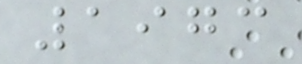1973
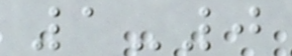1-0
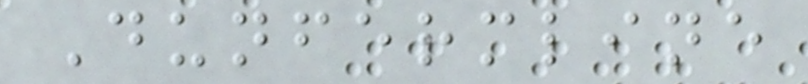Dunfermline
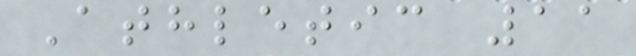Athletic 11
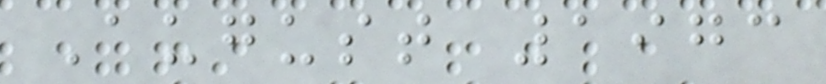August 1973
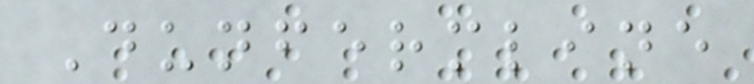Dunfermline
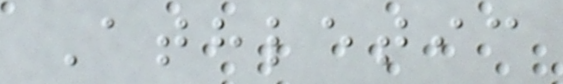Athletic
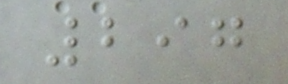297
